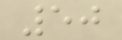50
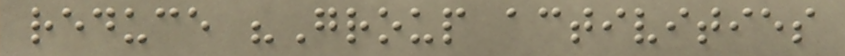reduce "Group activities
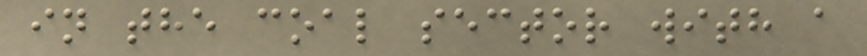in the coal sector with a
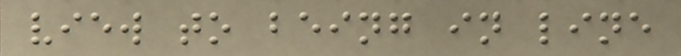view to being in line
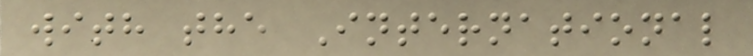with the International
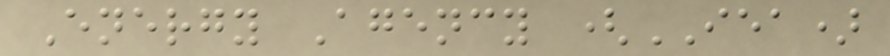Energy Agency (IEA)
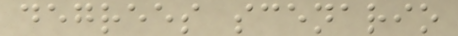degrees scenario
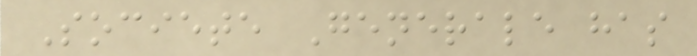Societe Generale has
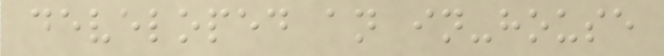developed an in-house
